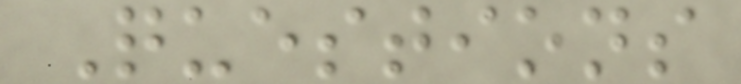Questions
